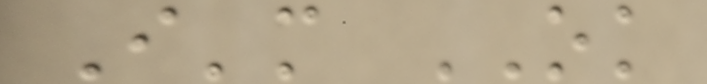I'm OK
